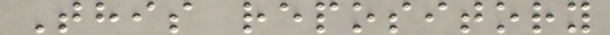This repository
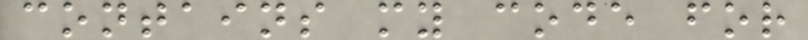contains my code for
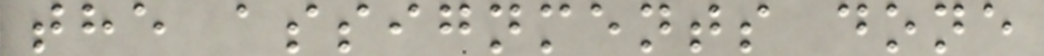the assignments done
